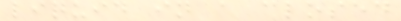liquid in a closed
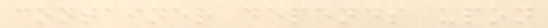container depends upon
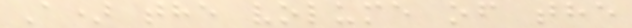A) the volume of the
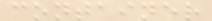container
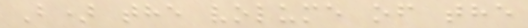B) the volume of the
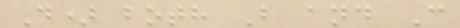D) both B and C
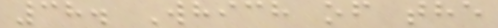38. Which of the
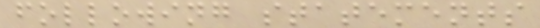following statements
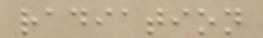radiation
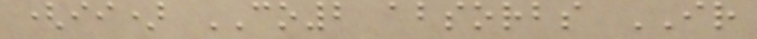(ii) CO2 absorbs IR
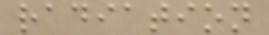radiation
